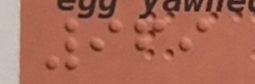969
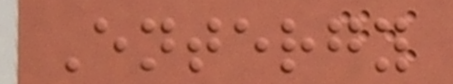Entergy
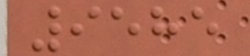9585
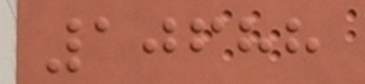10688
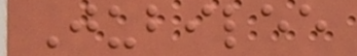Jubilee
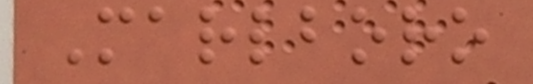Marlboro
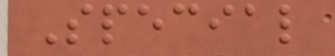Special
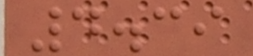4.39
